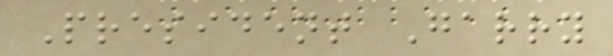President Garry
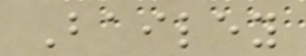Bailey
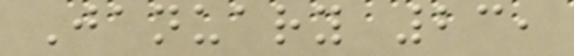January 23,
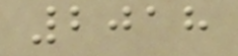2018
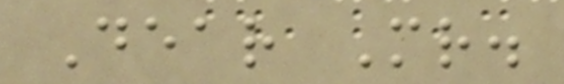Dear Mr.
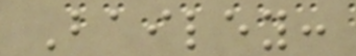Bailey:
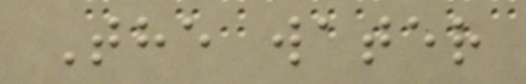The water
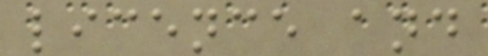licence and
